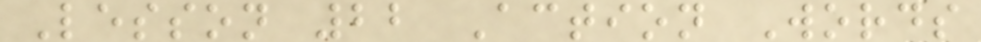Lesson 22 Action Words
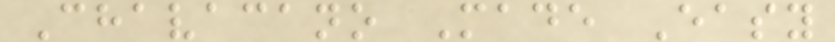Chavacano Made Easy
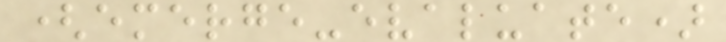(emerge-evaluate)
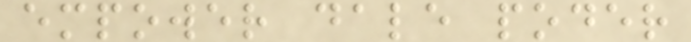empower dale poder
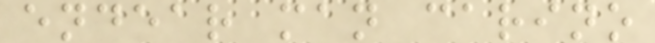endear man carino
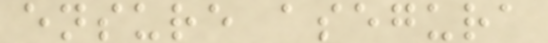ensure asegura
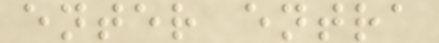enter entra
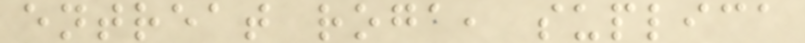entreat roga, suplica
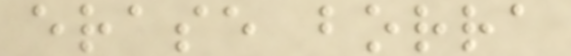erase borra
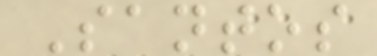Santos
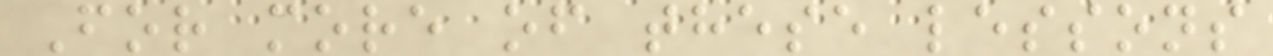For more of these lessons
